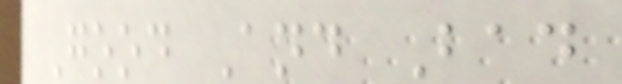Good And Bad
